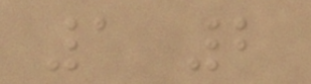1 2
